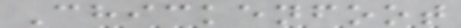Chickenfoot
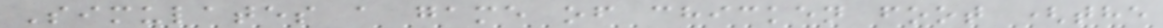Simulates a game of chicken foot (the
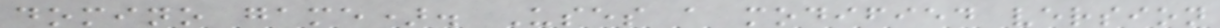domino game). Uses a modified version
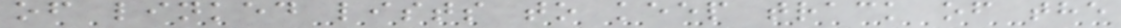of linked lists to keep track of the
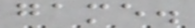game.
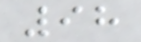98
